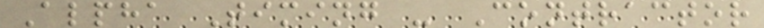Alpha Timing - Contractor
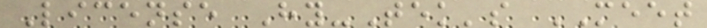License Hy-Tek's MEET
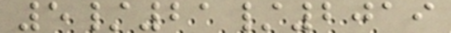5/21/2019
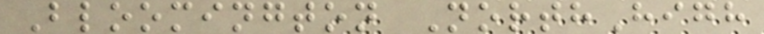Bloomington NorthHigh
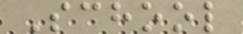School
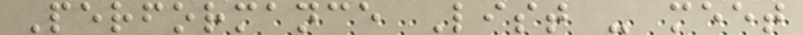Performance List - meet
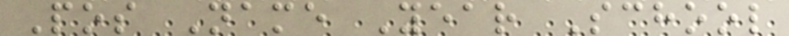Pos Name Year School
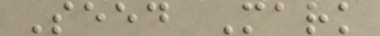Seed Mark
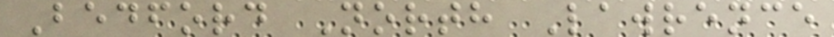Bedford North Lawrence
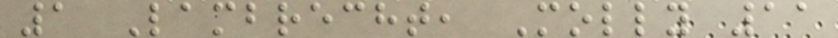1 Lambrecht, Molly 11
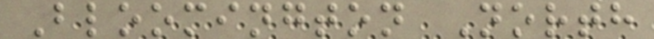Bloomington North
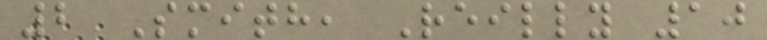2 Smith, Reilly 10
